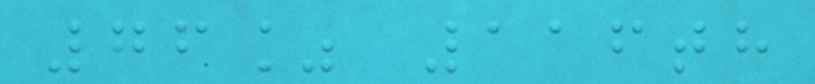76% 116th
